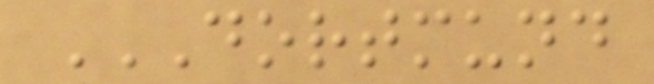DORTMUND
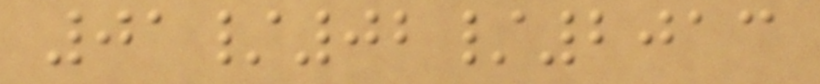01/02/2013
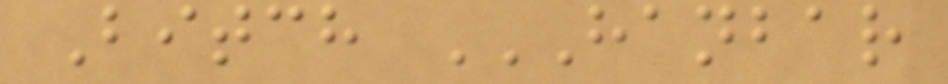Bitch HANBAR
